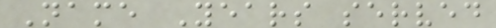Name Years served
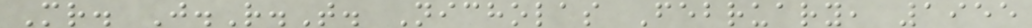Mr. J.R.T. Nicholas February, 1955
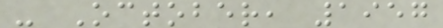- October, 1957
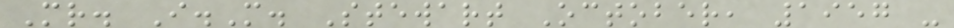Mr. I.M. Stewart October, 1957 -
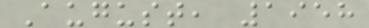August, 1958
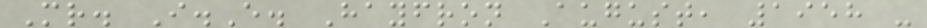Mr. I.E. Hayfron August, 1958 -
